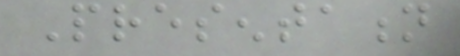Presentation
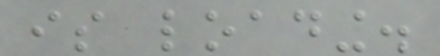is loading.
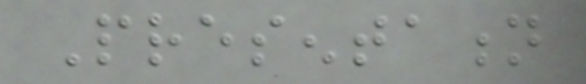Presentation
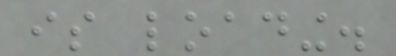is loading.
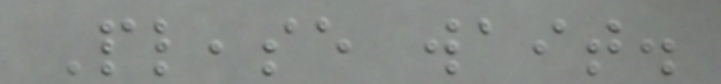Please wait.
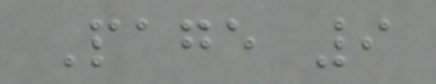Page 9
